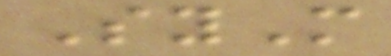SyM
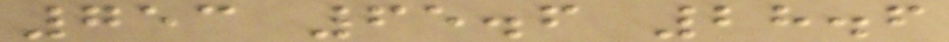753 65.6 28.6
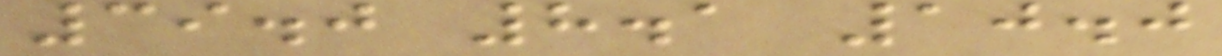39.0 8.1 10.0
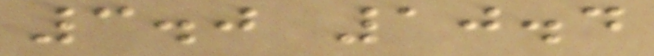3.0 10.4
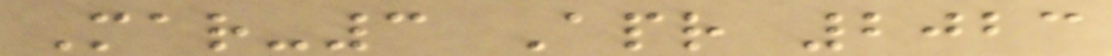Mar-3 Apr 2023
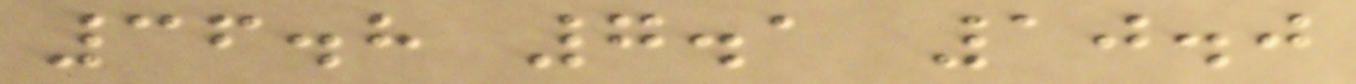36.8 7.1 10.0
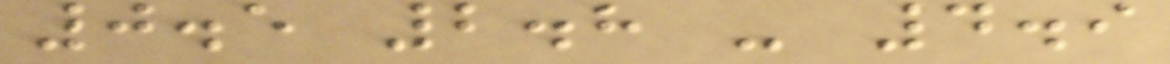0.5 2.8 - 4.9
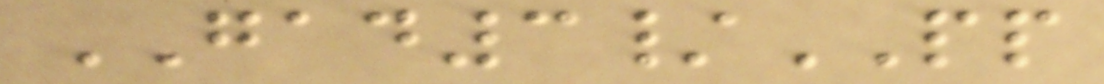GAD3/PP
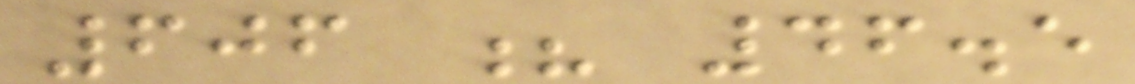606 ? 46.5
